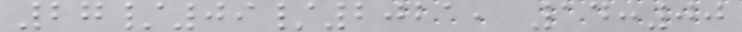27/09/2021, 14:00
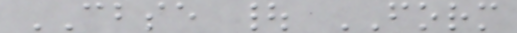CBSE | FORM
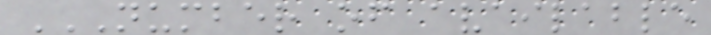NUMBER OF AVAILABLE
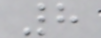8
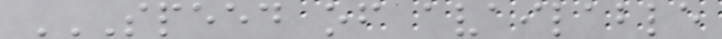SPEED OF AVAILABLE
